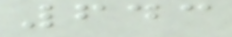643
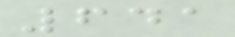641
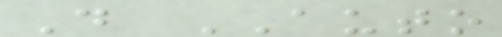D AUTO
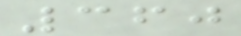360
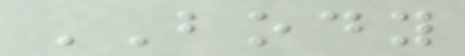BODY
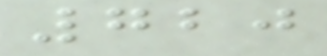720
